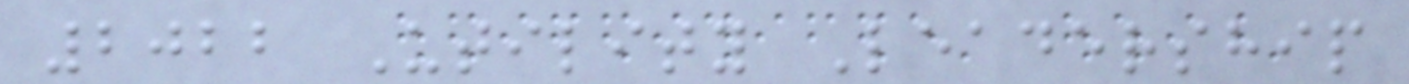2022 Utility Leadership
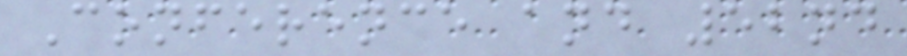Conference and 52nd
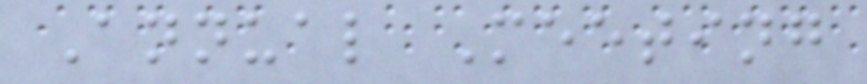Annual Meeting
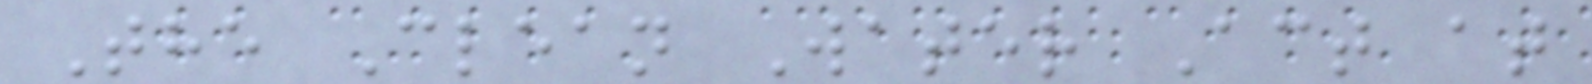The Clean Water Act at
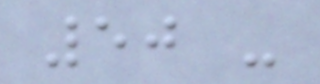50 -
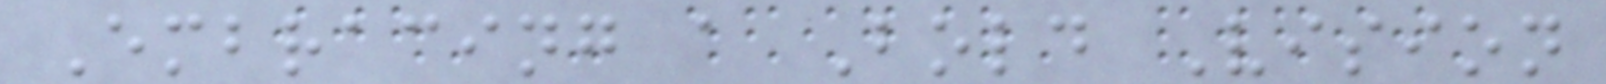Embracing a Bold Vision
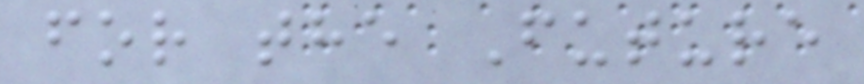for the Future
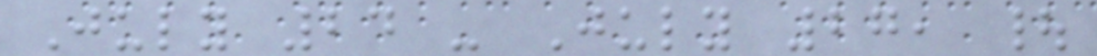July 24 - July 27, |
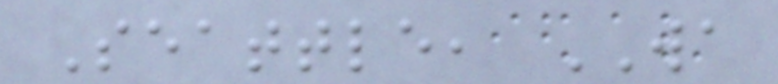Seattle, WA
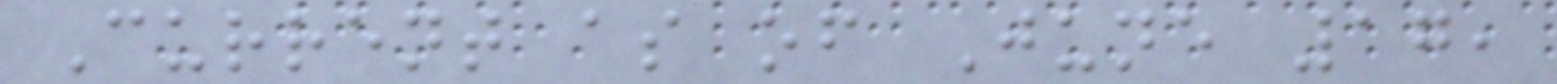Current as of June 17,
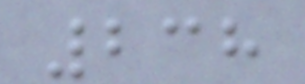238
